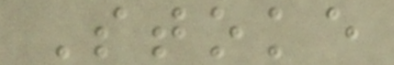Stoke
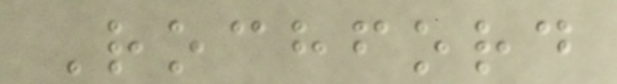Rochford
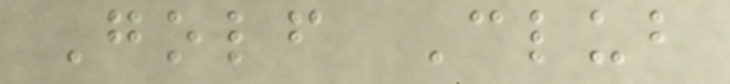Golf Club
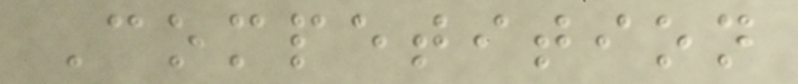Competition
